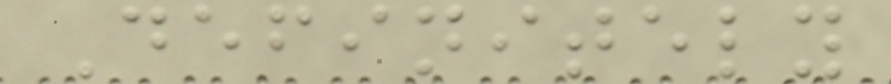Definitely
